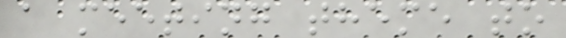a meeting theme to
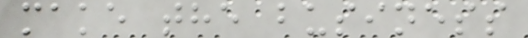make the business
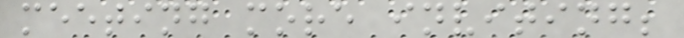meeting more inviting;
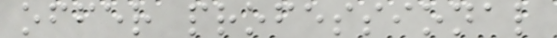offer professional
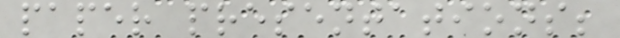paper presentations;
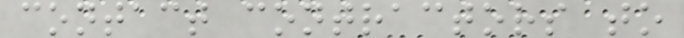contact contractors to
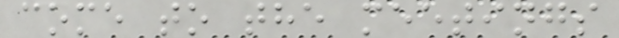come to the meetings
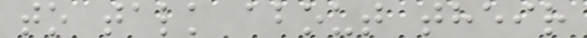to talk about their
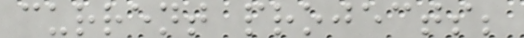current projects;
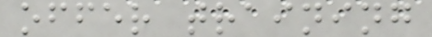offer training
